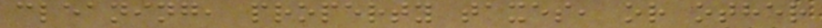cleaning, property taxes, or other
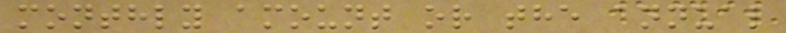monthly amount or the annual
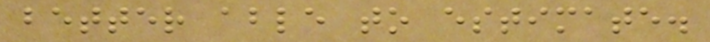better able to estimate.
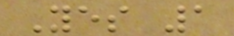Yes 1
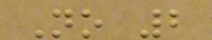No 2
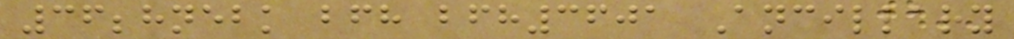36;hnebk bfh bfh3601 Ancillary
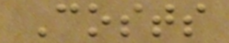Costs
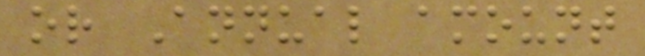or Annual amount
